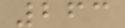263
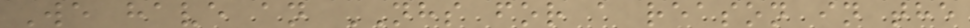We have an NHS for a reason in the
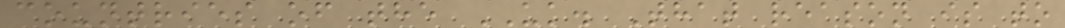countries of the UK. That reason is to
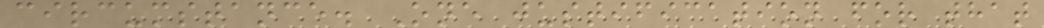circumstance. One justification for that
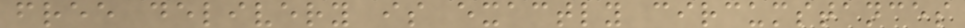free delivery is exactly circumstances
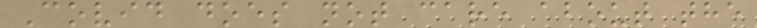Covid does not care about the
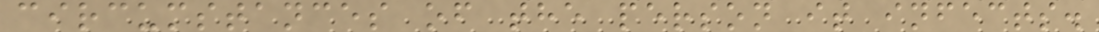circumstances of the person it infects.
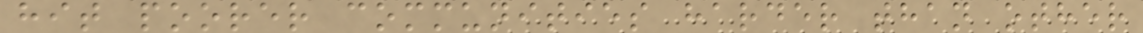hit poorer communities harder than other
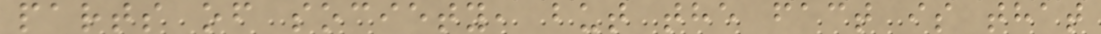parts of society, but the fact is that
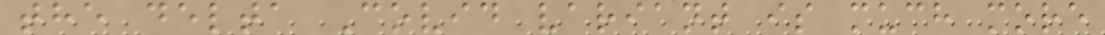the delta Covid variant is much more
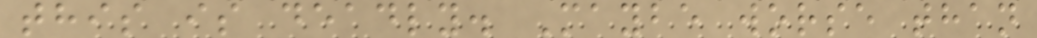this is deadly. Maybe worse than
